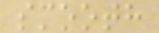smooth
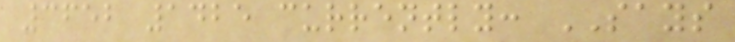3652 1425 currently: SAYS
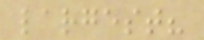largest?
